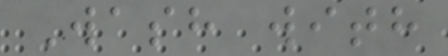Wash with
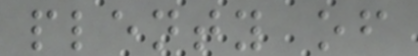plenty of
